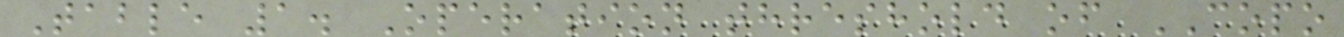Table 1. Operation threshold of COPO
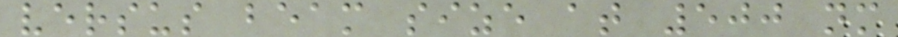versus beam size at 500 nm
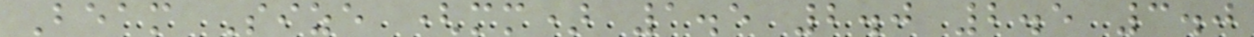Beam Size (mm) 1.5 2.0 2.5 3.0
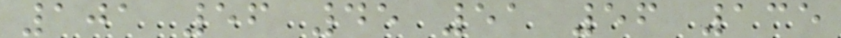101 56 45 51 56 135
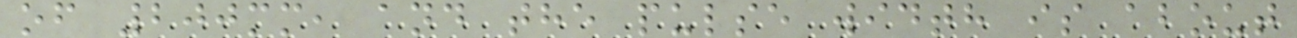of 200mm, and the pulse width is about
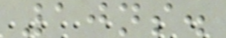10ns.
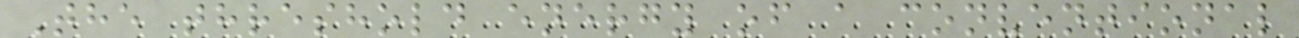The threshold energy of a conventional
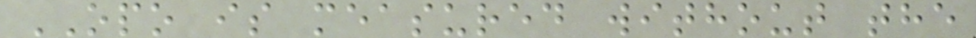OPO is measured without the
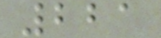221
